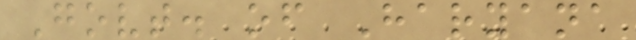Govt. of Haryana
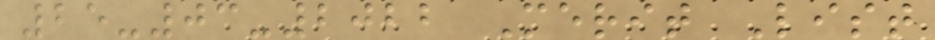25-03-2022 Merit List
